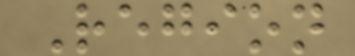Region
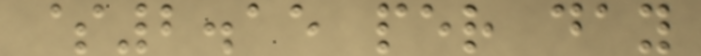$2.15 per day
